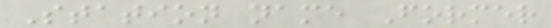Station name Former
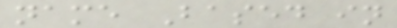name Based in
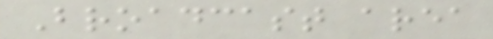Broadcast area
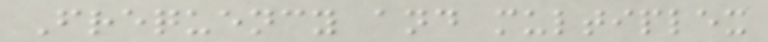Frequency and multiplex
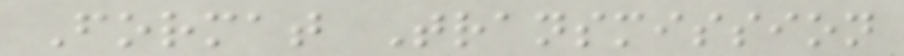Format Transmission
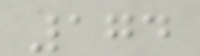174
